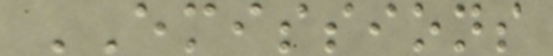EMISSIONS
